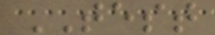TEST
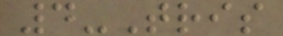4-Tris
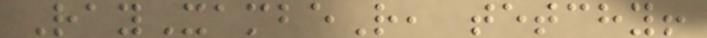RayXambeR, tetchy!
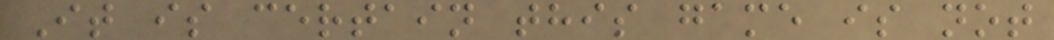It is certain this game is not
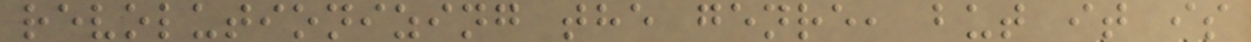revolutionizing the genre, but it is
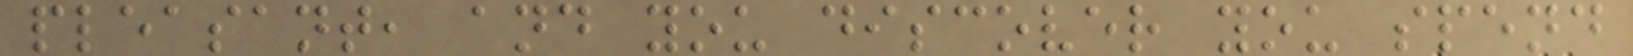pleasant, and you discover you spend
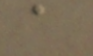a
